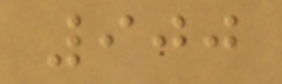900
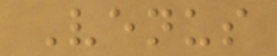Venus
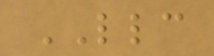LLC
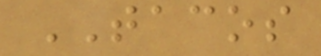TACOS
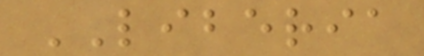LIBERIA
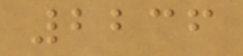2236
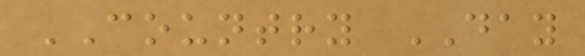COUNTRY DAY
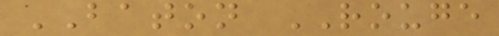BATON ROUGE
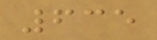635
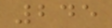245
